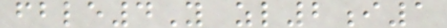fble4Y zl2i1
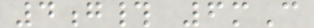4g# 6mC
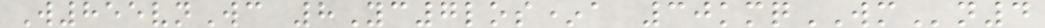W855vnWc 8Yc7los*a 30kmqWMn4
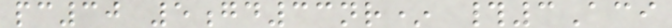pc30 5gd33nr* #3Aci
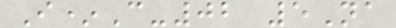I*C-02 5Na
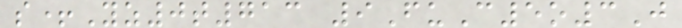s+Yz0t713 9FuC5o3J
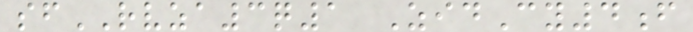sfRVZA3q1 ZidCy4f
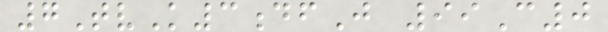7TvK3dfJ 99C0
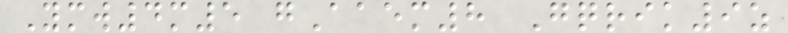Ymw4m5 gAaem8 Gqrik9z
